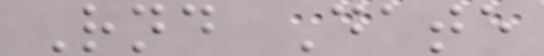Rnd Date
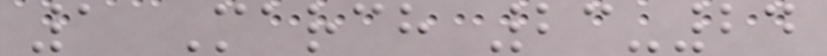1 March 23-24
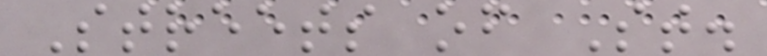Streets of St.
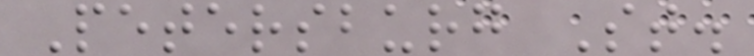Petersburg St.
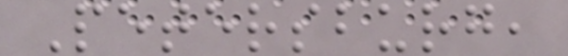Petersburg,
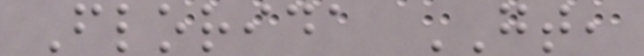Florida GT,
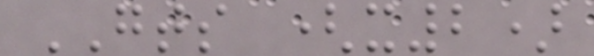GTS (x2)
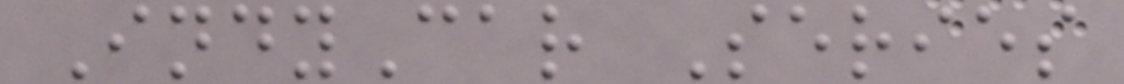IndyCar Series
